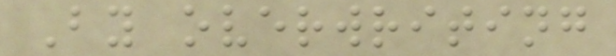By overwriting
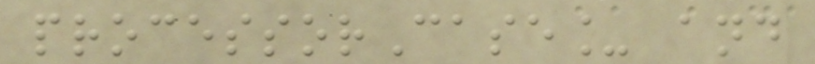processorCase_ and
